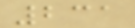231
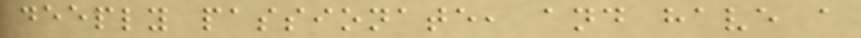deeply passionate, and have a
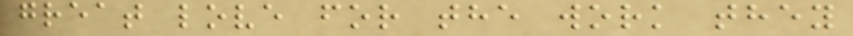great love for the work they
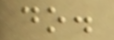do.
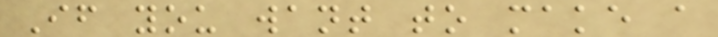If you want to make a
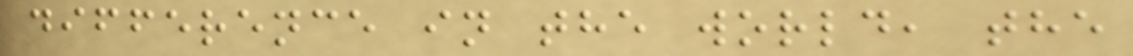difference in the world, the
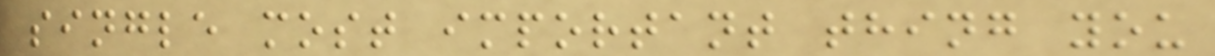single most important thing you
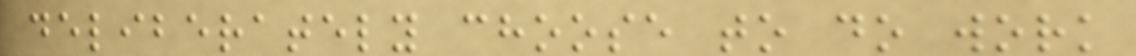deliberately choose to do work
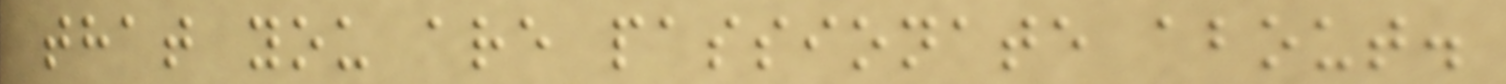that you are passionate about.
